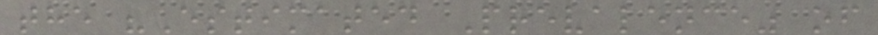the "Estimated Prevalence" of
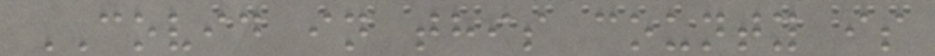COVID in this county is
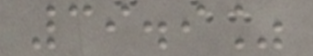39.9%
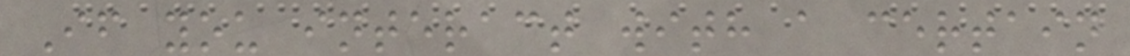If you interact with a certain
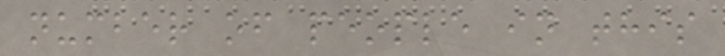number of people in this
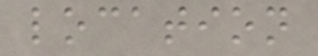location
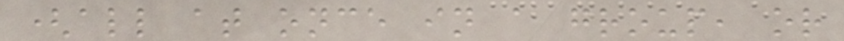(all at once in a group, or
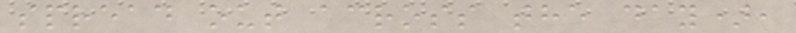spread out across the day),
